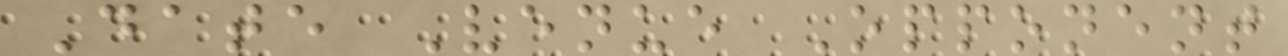Date Venue Opponent
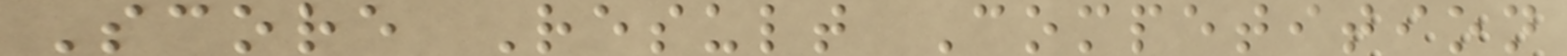Score Result Competition
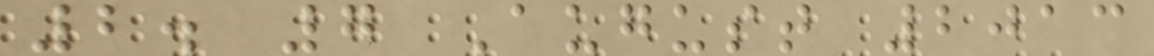2. 7 August 2013
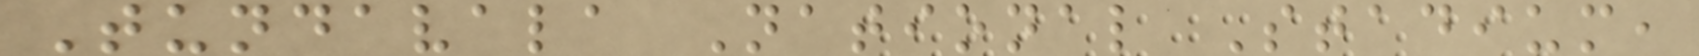Tundavala National Stadium,
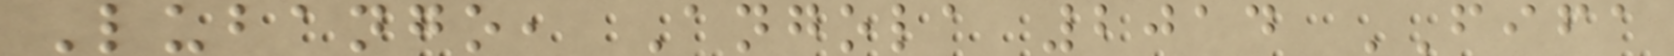Lubango, Angola 2014 FIFA
